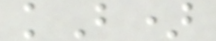kB)
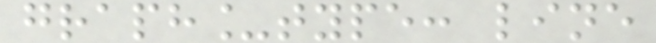graph_type: line
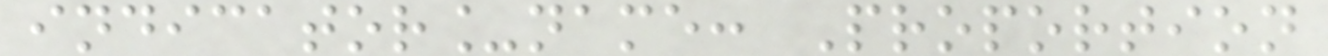indicator_name: Proportion
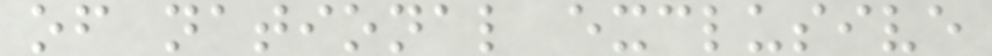of national exclusive
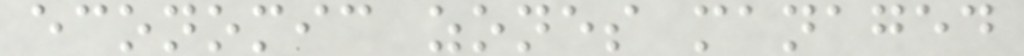economic zones managed
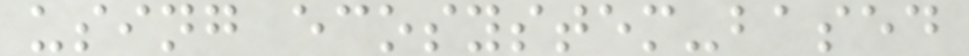using ecosystem-based
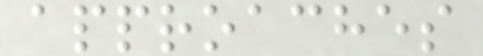approaches
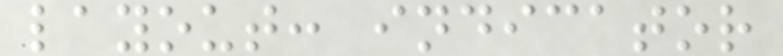layout: indicator
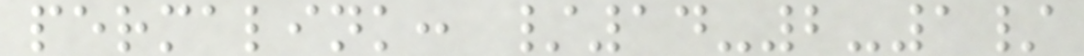permalink: /14-2-1/
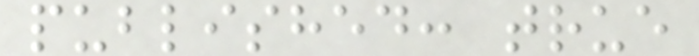published: true
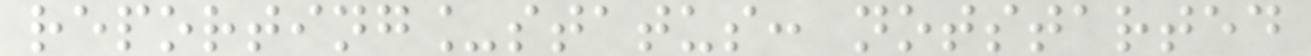reporting_status: notstarted
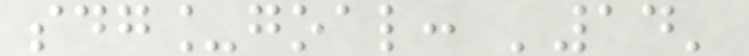sdg_goal: '14'
